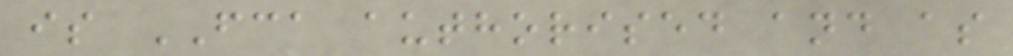is FCA authorised and as
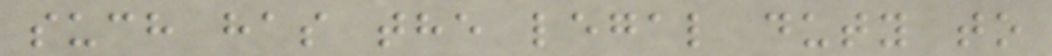such has the legal duty to
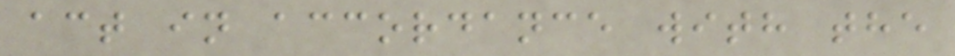act in accordance with the
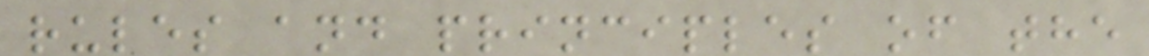rules and principles of the
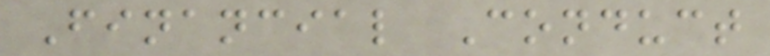Financial Conduct
